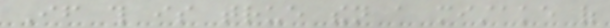If this is true then a mistake of
